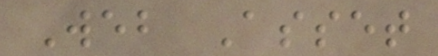Web Asset
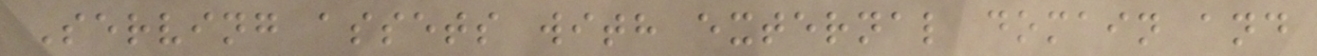Serving assets with external domain and
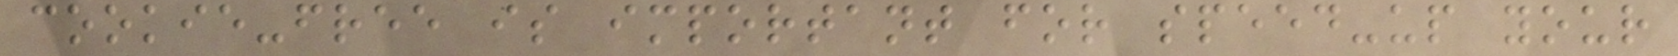cookie-free is important for speed-up your
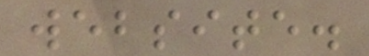website.
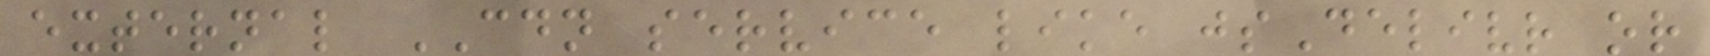external CDN service like jsDelivr or
